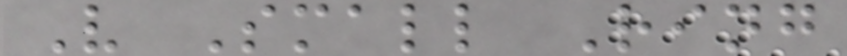V Small Ring
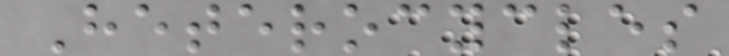Heterocycles
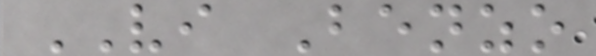VI Benzo
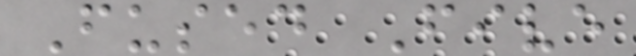Fused Five
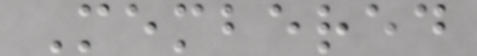Membered
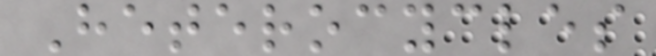Heterocycles
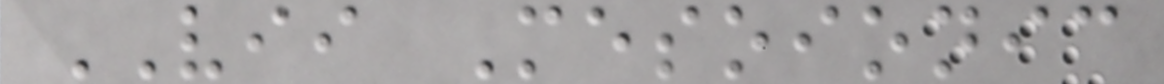VII Mesoionic
